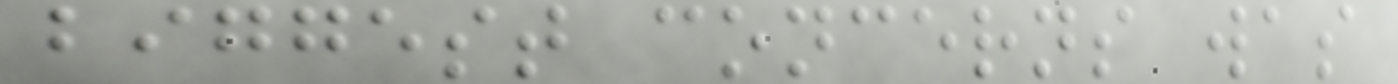biggest concerns was
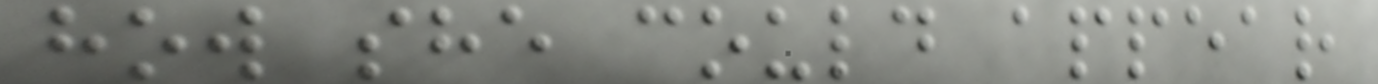how she could appear
